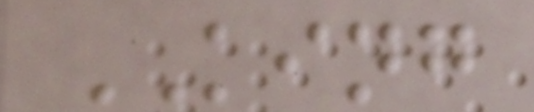KING
